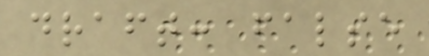draft: false
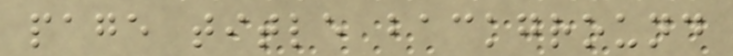page title background
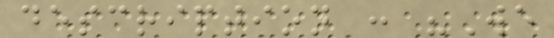description : "We
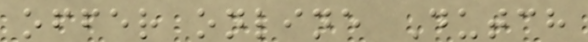offer online Dutch
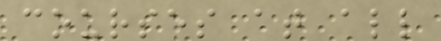courses at all
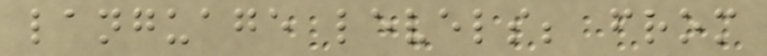language levels; from
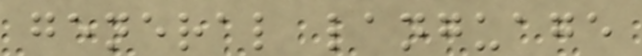general language
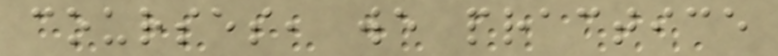courses, we practice
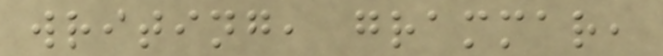writing, grammar,
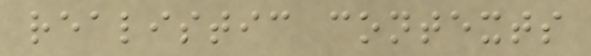realistic contexts
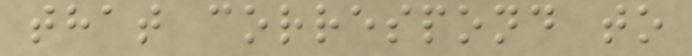that correspond to
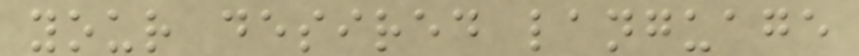your desired language
